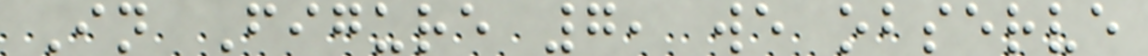In Figure 7, we observe
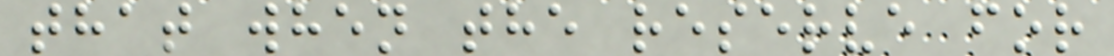that when the reserve for
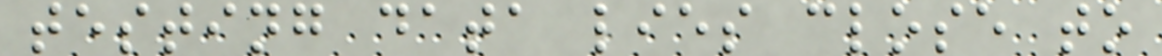testing data lies close to
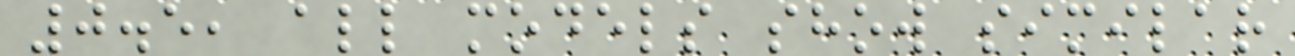0.5, all models show similar
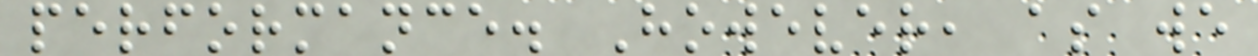performance. However, as we
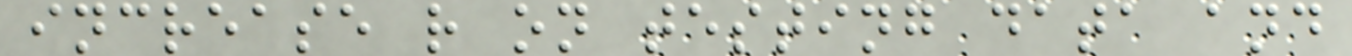increase r on testing data and
